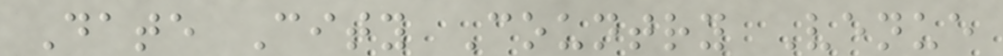Date City Country Venue
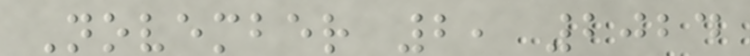November 2, 2024
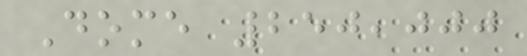Dome 250,000
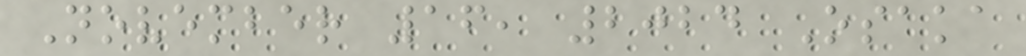November 16, 2024 Osaka
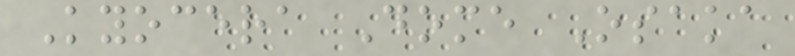Kyocera Dome Osaka
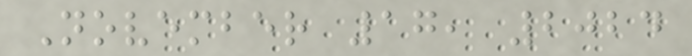November 17, 2024
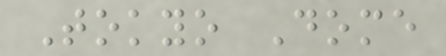Tokyo Dome
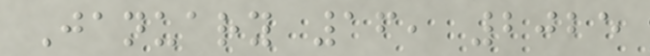January 16, 2025
